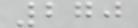270
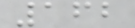162
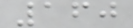160
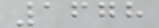1678
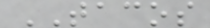TACOS
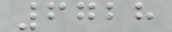6728
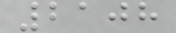2108
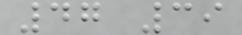47 39
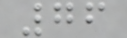76
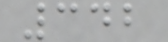342
